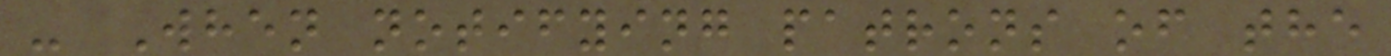- When notifying patrons of the
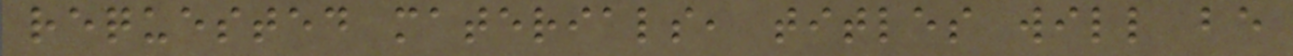requested materials, titles will be
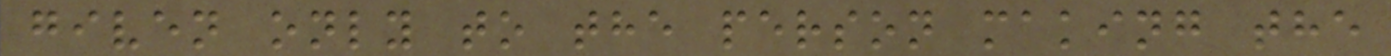given only to the person making the
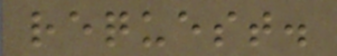request.
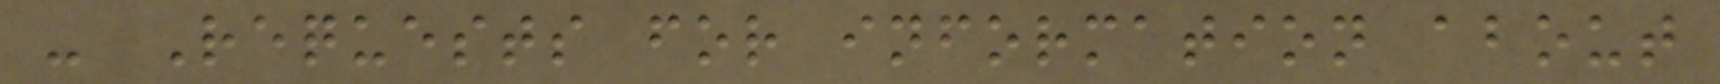- Requests for information about
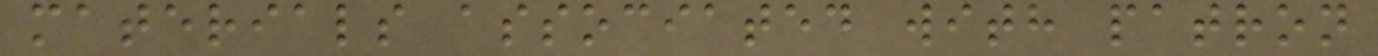materials associated with patron
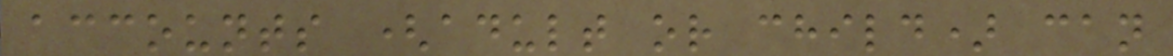accounts (adult or child) can
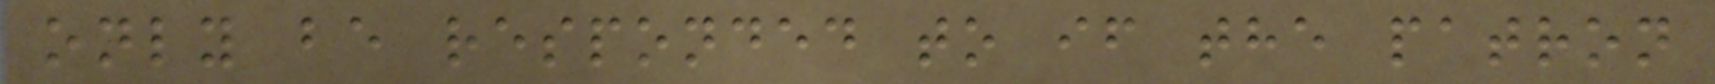only be responded to if the patron
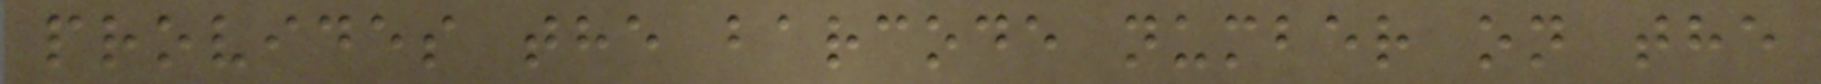provides the barcode number on the
